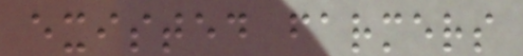existed farmers
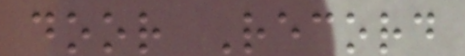door Record
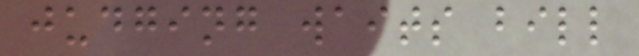judging waits bill
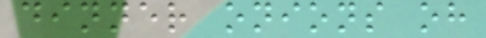dinner onions oh
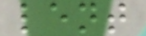lent
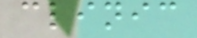clinic
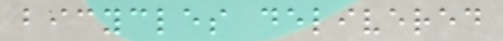bicycles delivered
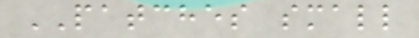PATCHES small
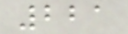221
